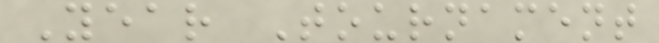Year Tournament
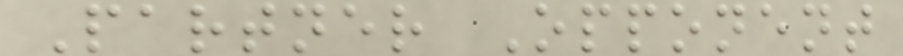Partner Opponent
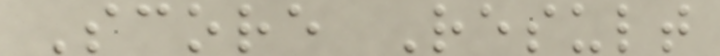Score Result
